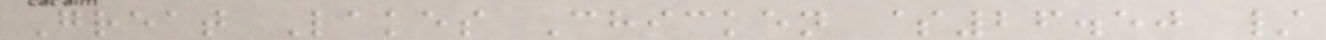Great Lakes Chicken $26.50 /
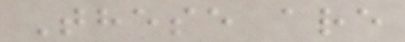These are
